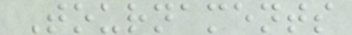Tournaments
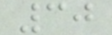30
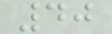40
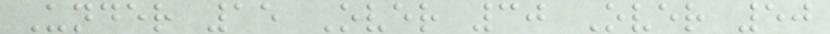Under 15 Over 30 Over 50
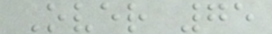Over 75
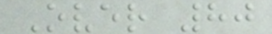Over 80
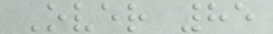Over 85
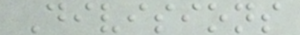Divisions
